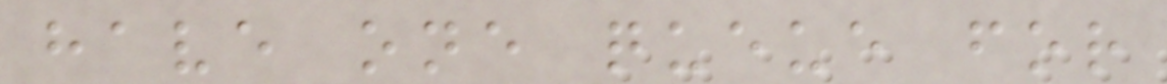have one queue for
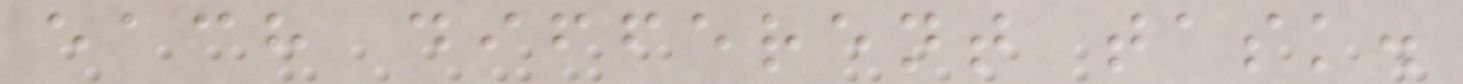each different task.
